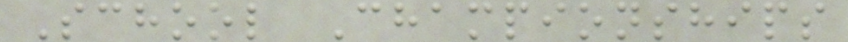School Championships
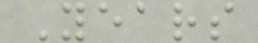Years
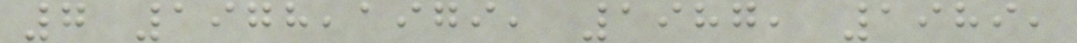7 1978,1979, 1987, 1989,
